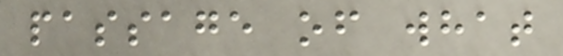passage of what
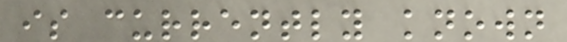is currently known
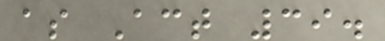as Act 39.
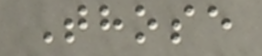Those
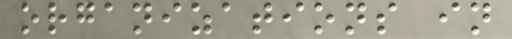organizations in
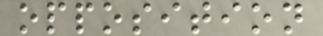opposition
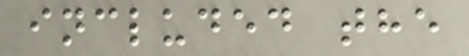included the
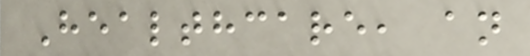Healthcare, an
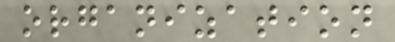organization
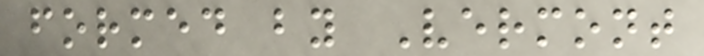formed by Vermont
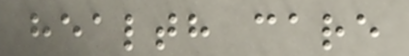health care
